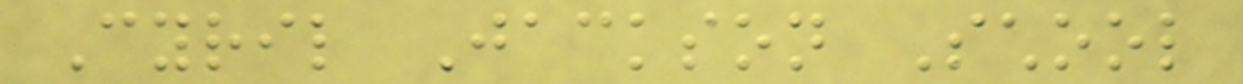Cyril Jackson School
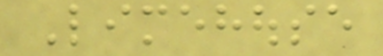Limehouse
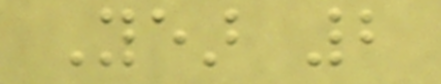Year 2
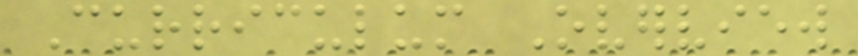Curriculum Overview
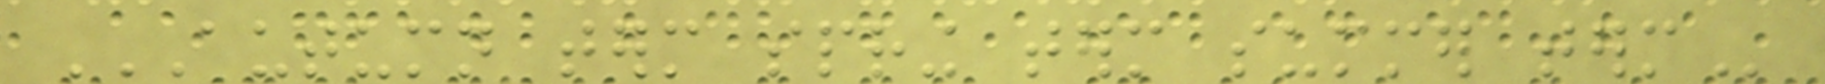AUTUMN TERM SPRING TERM SUMMER TERM
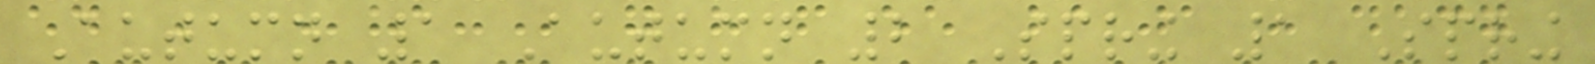Autumn 1 Autumn 2 Spring 1 Spring
